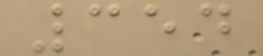354
